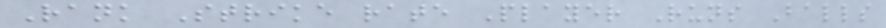Rank Strike rate Player Runs Balls
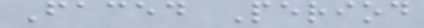Faced Period
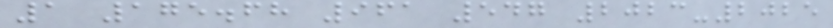1 175.68 961 547 2023-2025
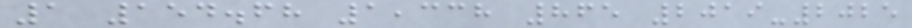1 154.68 1,338 865 2019-2025
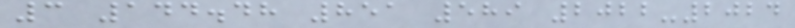3 144.48 851 589 2022-2024
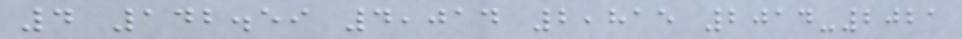4 142.59 4,014 2,815 2014-2021
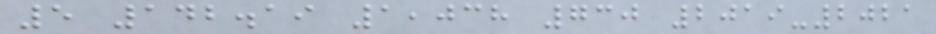5 142.19 1,038 730 2019-2021
